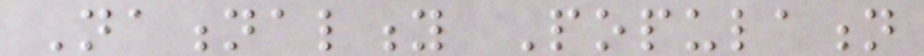Nationality Population
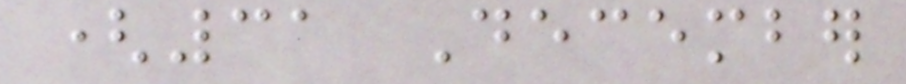(31 December
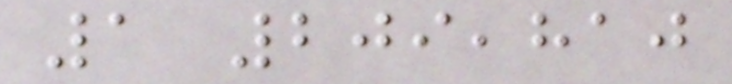1 209,810
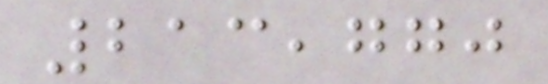213,770
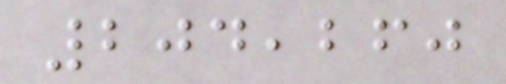204,260
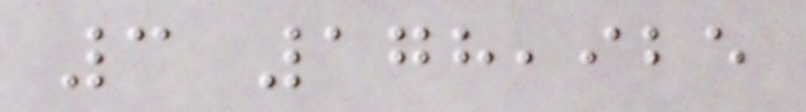3 178,925
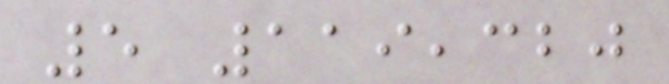5 119,320
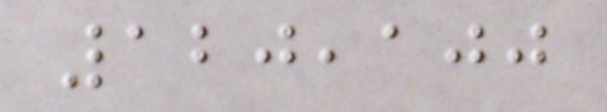120,100
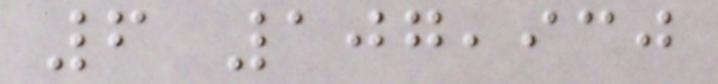6 107,930
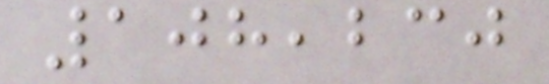108,230
